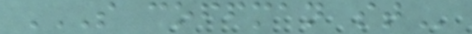S COFFMAN ST
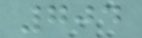704
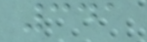341
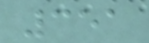351
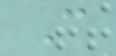C
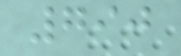790
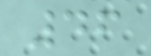46
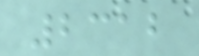2312
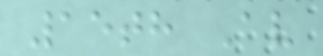15th Av
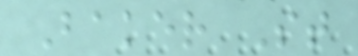Baker St
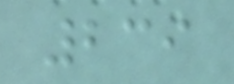239
